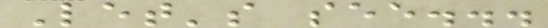Let's see...
